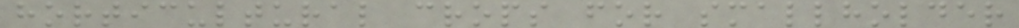horticultural crops for smallholder
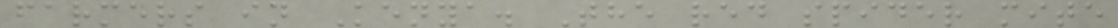farmers in Kenya. The red spider mite
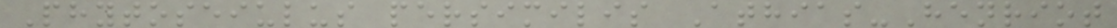Phytoseiulus persimilis Athias-Henriot
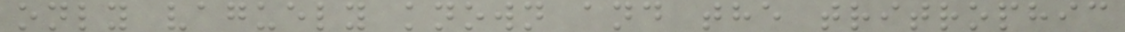only vaguely known and the tritrophic
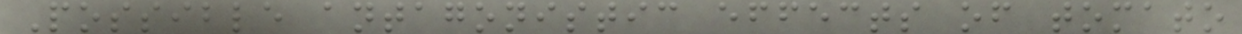Possible antagonistic effects of tomato
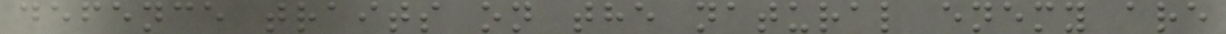defence traits on the natural enemy are
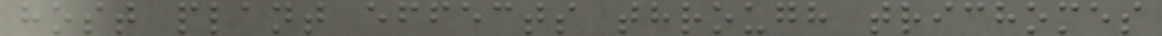host plant effects through trichomes
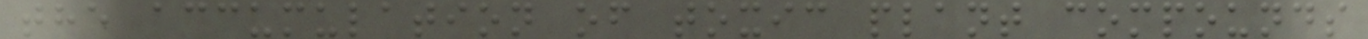the accumulation of toxic plant compounds
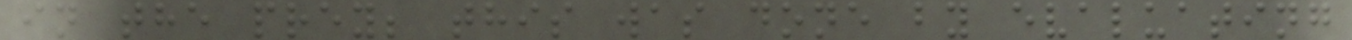in the prey; this was done by evaluating
